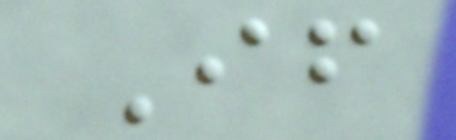If
